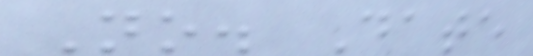No. Date
